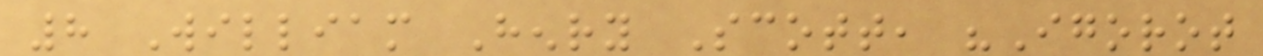8 William Henry Scott, "Igorot
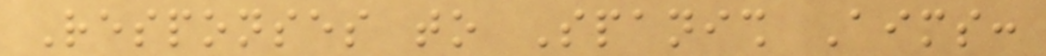Responses to Spanish Aims:
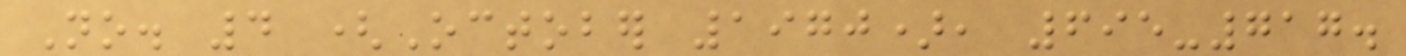No. 4 (October 1970), 695-717.
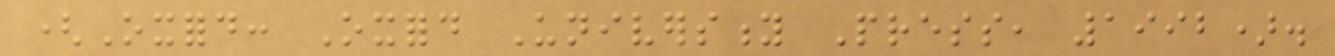(Oxford: Oxford University Press, 1992).
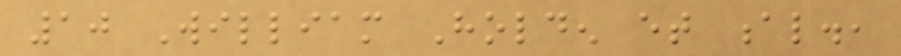10 William Holden et al.,
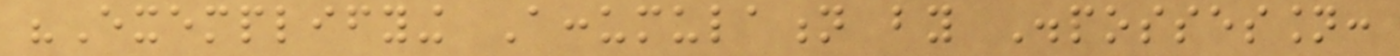"Exemplifying Accumulation by Dispossession:
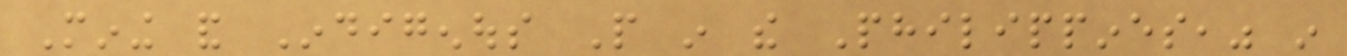Mining and Indigenous People in the Philippines," in
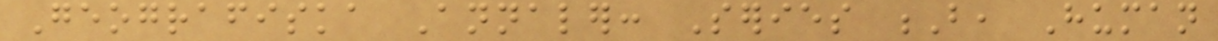Geografiska Annaler: Series B, Human
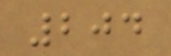204
